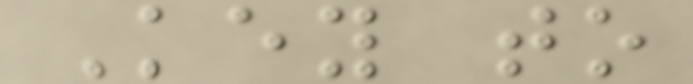Key to
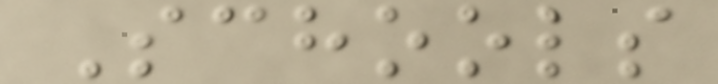Schools
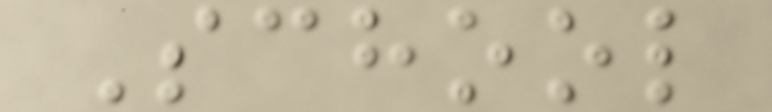School
